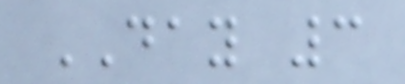DAY 3
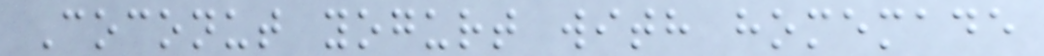Coconut yogurt with homemade
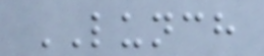LUNCH
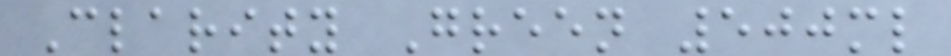Clarity Green 500ml
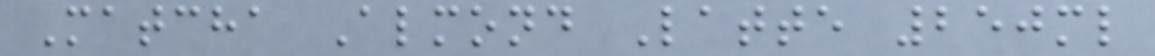Matcha Almond Latte 250ml
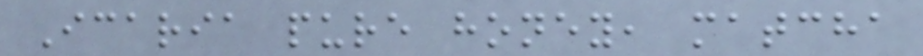Icaria pure honey, matcha
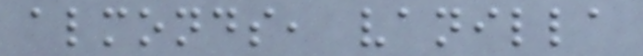almonds, vanilla
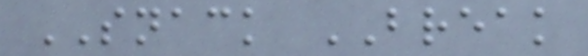SNACK BREAK
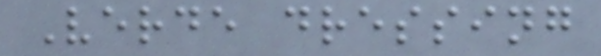Verde dressing
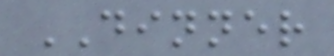DINNER
